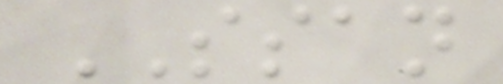SSAN
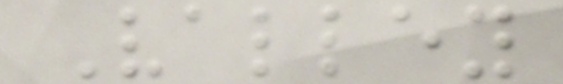Valley
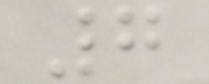7
